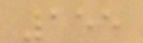155
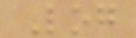Log
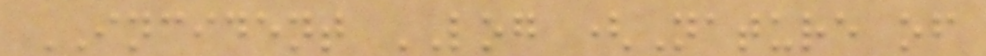INCIDENT LOG (Nature of
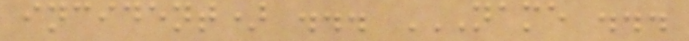incident) ... NAME ...
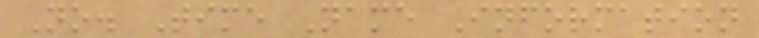No. Time Name Information
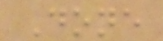Done
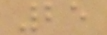25
